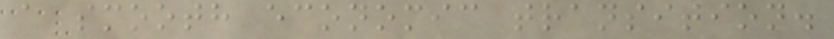a smooth economic transition.
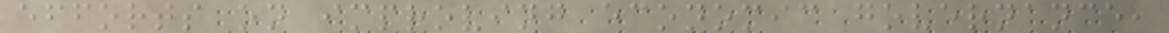efforts on improving economic governance,
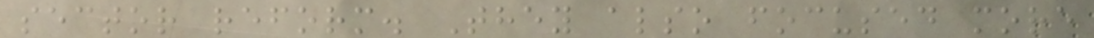sector reform. They also focused more
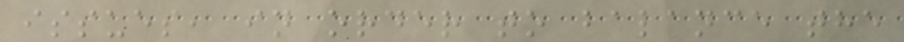issues, in order to balance the
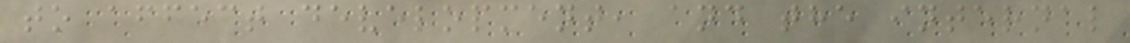to affect development, and the internal
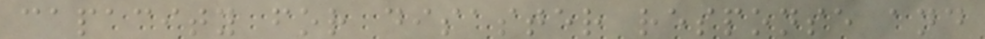capacity for disaster response and
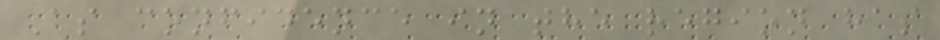As confidence in the region has
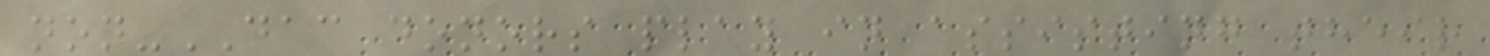non-DAC donors play in assisting their
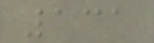131
